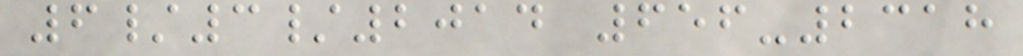6/3/2014 656-2318
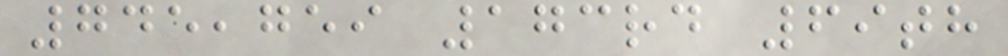745,759 173rd 69th
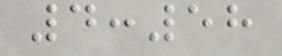4:58
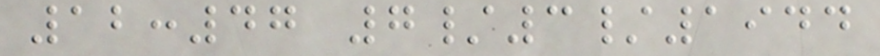12:47 7/3/1944
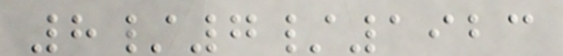8/7/1923
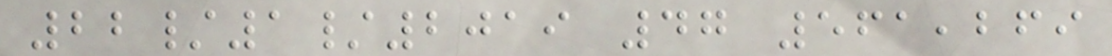22/1/2019 47 561,269
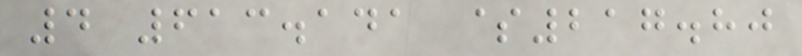4 613.141 $217.80
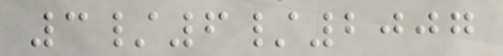3/6/2007
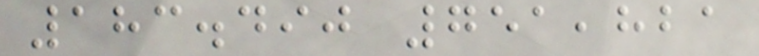183.490 751,821
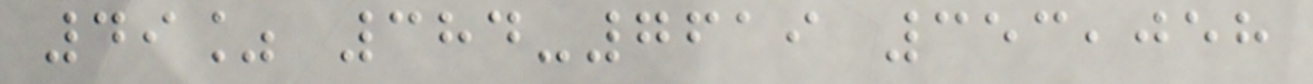49% 384-7619 353,058
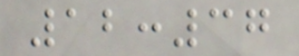12:37
